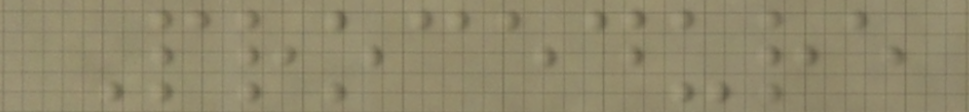Procedure
